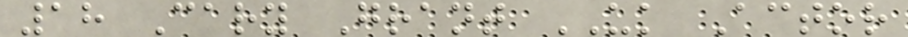18 Cary Grant UK Actor
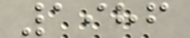1986
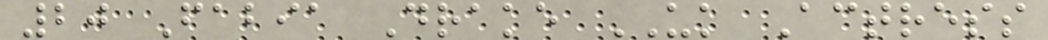20 Fabia Drake UK Actress
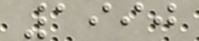1990
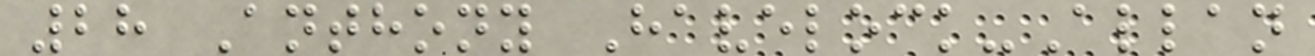28 Anthony Havelock-Allan
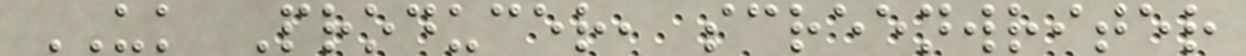UK Producer, screenwriter
